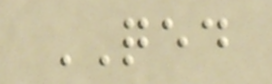QED
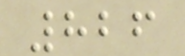826
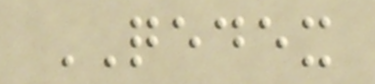QEDEX
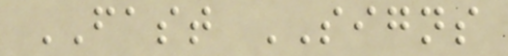FAST SIGNS
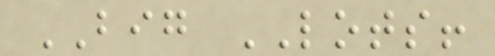BIG LOTS!
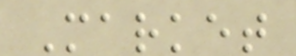Market
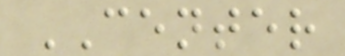CENTER
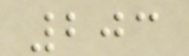203
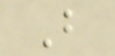B
